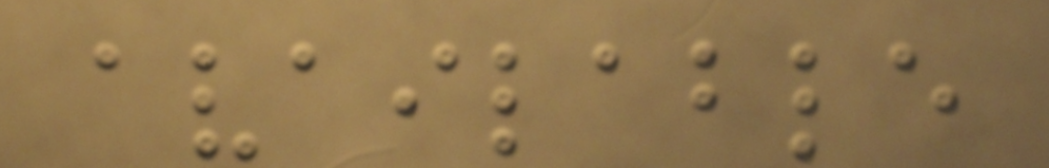available
